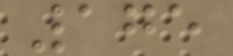175
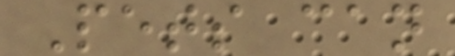Pets can
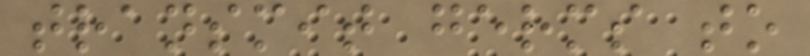transmit germs to
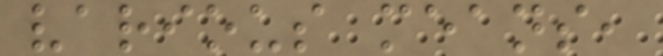various means,
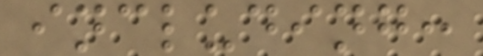including:
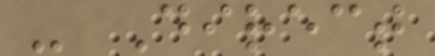- Direct
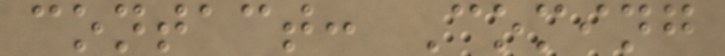contact: Coming
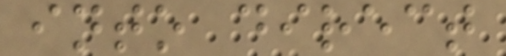into direct
